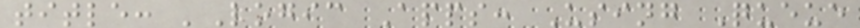title: 'Logic Apps: Using Queue
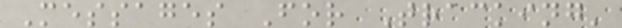Messages For Tracking'
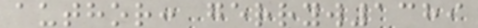author: gerryw1389
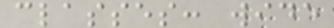classes: wide
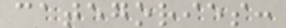categories:
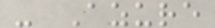- Azure
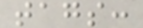tags:
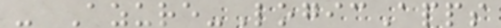- Azure-LogicApps
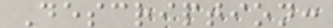Description:
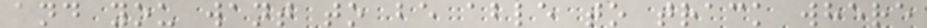and you want to be able to track where
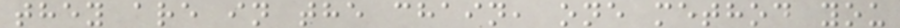they are in the chain, one method you
